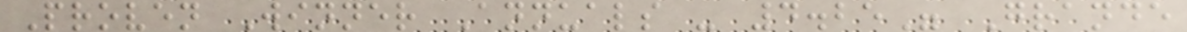Proven Winner Annuals - 4.25" Grande
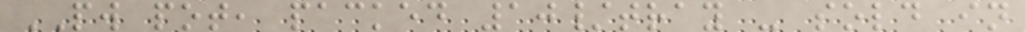PW pot, packed 10/tray - sold in
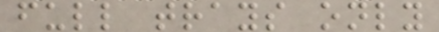full trays only
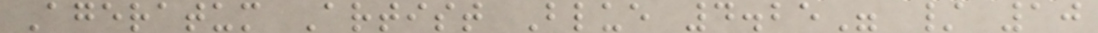Ageratum Artist Blue 4.25" / 10
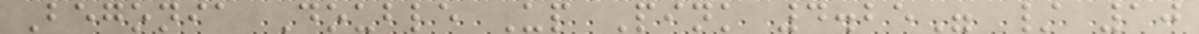Begonia Double Up Pink 4.25" / 10
